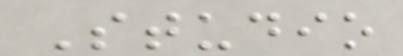Studio
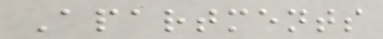Apartments
